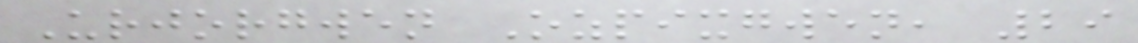Urjorgwen Ozpixgwen, 29
